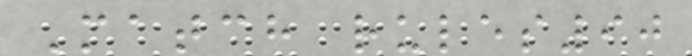Match rules90
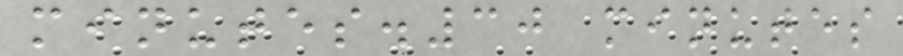minutes.30 minutes
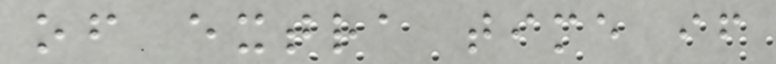of extra time if
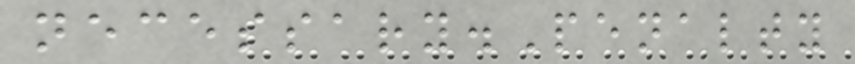necessary.Penalty
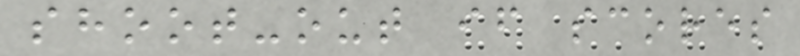shoot-out if scores
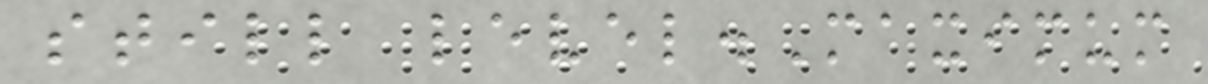still level.Maximum
